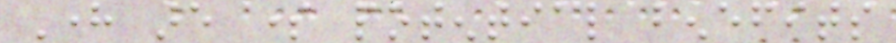Here are some potential benefits
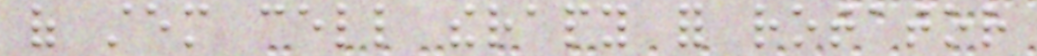of stem cell therapy for rotator
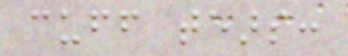cuff tears:
